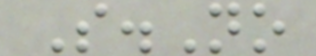S.No
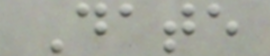Date
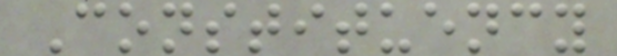Constituency
